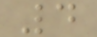4
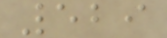529
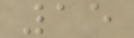15
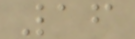16
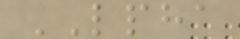LPHA
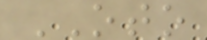OTO
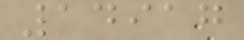14917
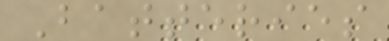Batteries
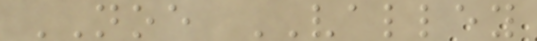NOE VALLEY
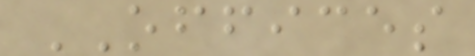OFFICES
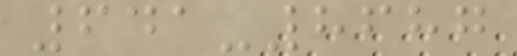641-8687
